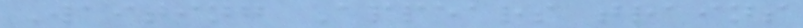Waiting Appears trains
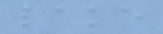lake
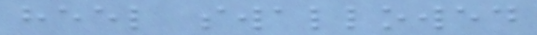heel swallowed
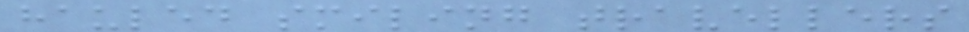hauled smiling travellers
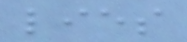lies
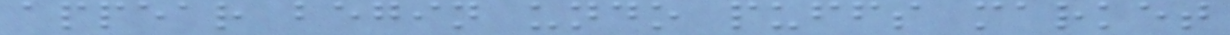appear begin undo puffs market
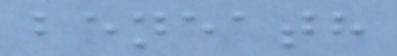beneath
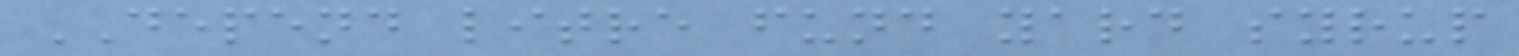DEPEND litre fund yard syrup
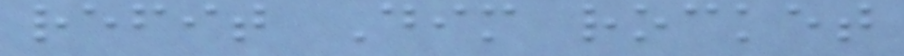refit Dim rocket
